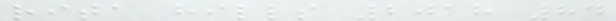rita hills 2018 84
